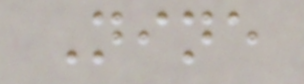Nine
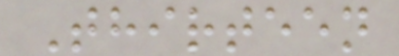Thirteen
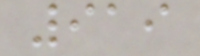919
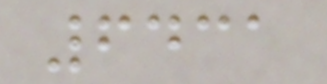6431
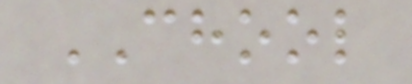CHOOL
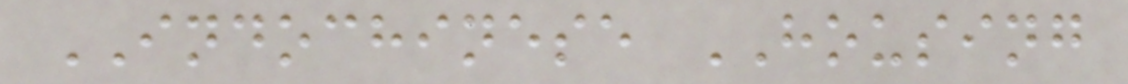INDOCHINESE HOUSING
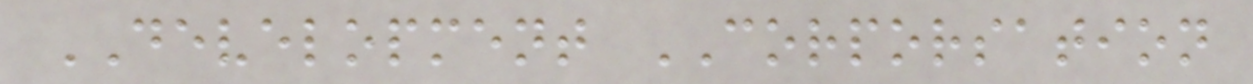DEVELOPMENT CORPORSATION
